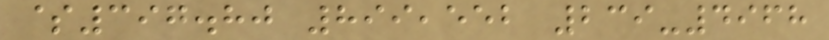$397.80 899,552 239-4968
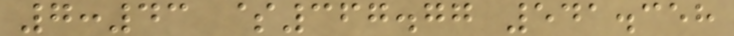7:43 $367.77 541.358
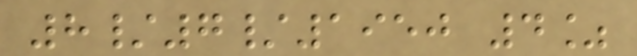8/7/1950 4%
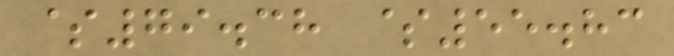$79.38 $55.83
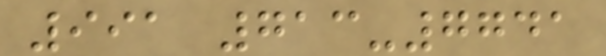991 713-7741
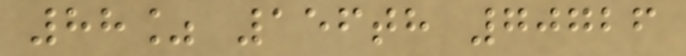88% 156th 70726
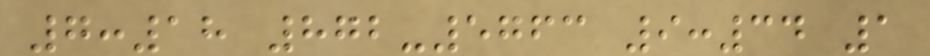7:18 872-5763 9:34 1
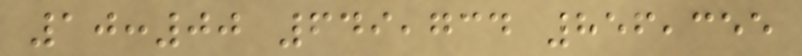10:00 649,734 856,355
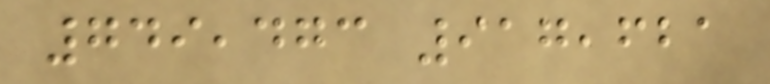749,473 917,621
